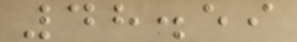48.59
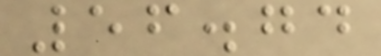56.74
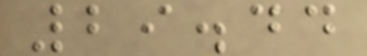29.44
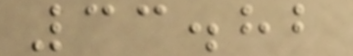33.82
